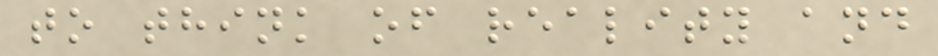to think of reality and
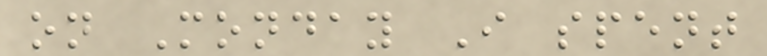on Monday I spent
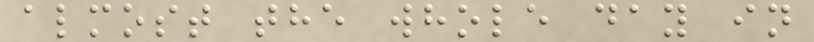almost the whole day in
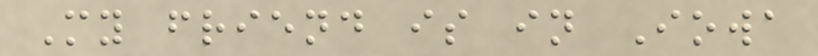My friend is in Iowa
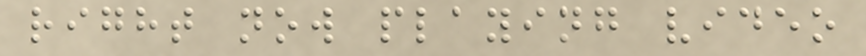right now playing video
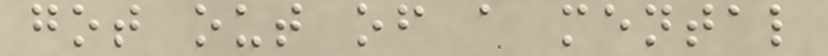got out of a mental
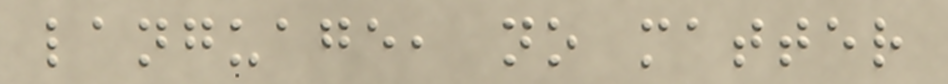language, no matter
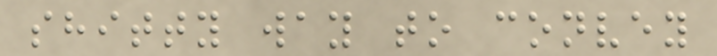shitty way to convey
